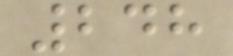248
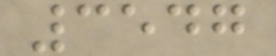3547
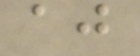aj
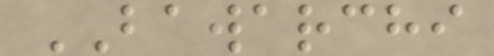BAWARCHI
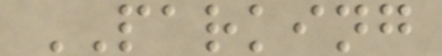PARKING
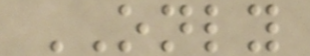ONLY
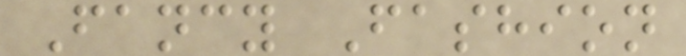Fancy Fashion
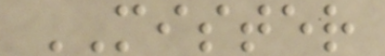MISTER
